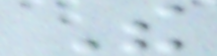The
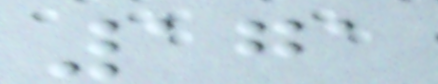171
